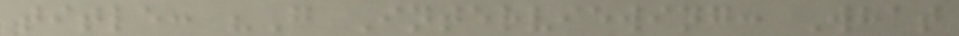title: "G Interviewing: What
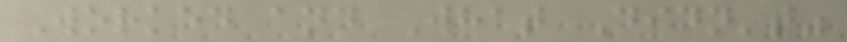Worked and What Didn't"
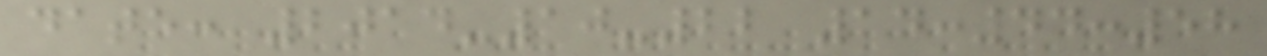date: 2014-10-22 14:44:58
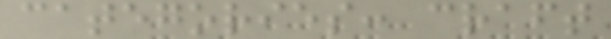categories: craft
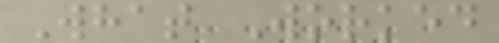What Worked
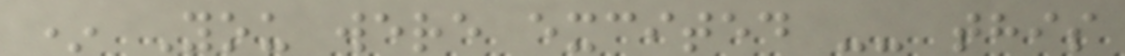* You were excited -- this
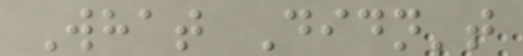What Didn't
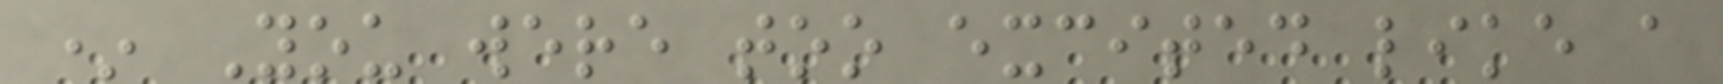* You were too excited like a
